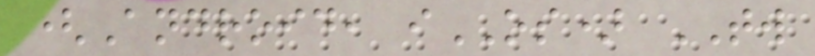(Android, iOS) TW
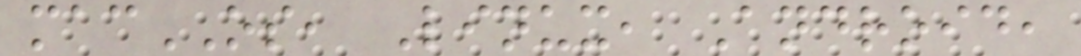macOS, Linux, Android,
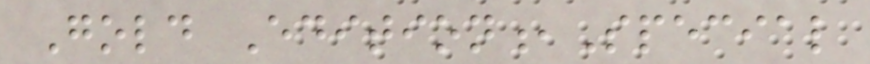Gold Edition,Special
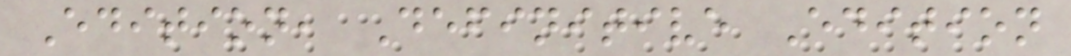Edition, Definitive Edition
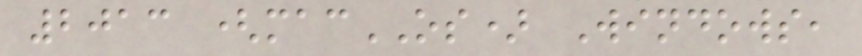2013 (macOS) Windows,
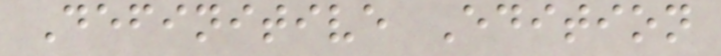Definitive Edition
